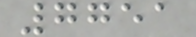7751
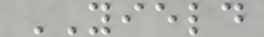YIELD
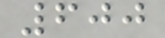600
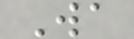Wa
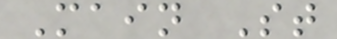Main St
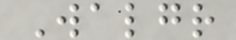Walgr
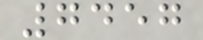7457
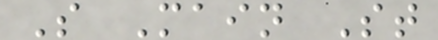S Main St
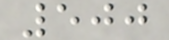500
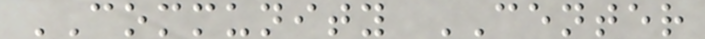COMMUNITY CENTER
